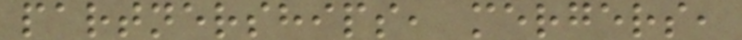partnerships, mergers,
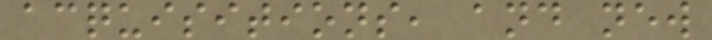acquisitions, and new
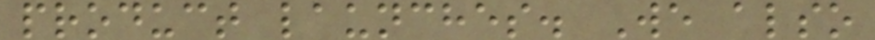product launches. We also
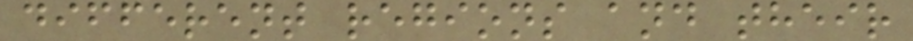different regions and their
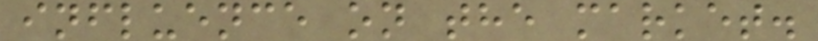influence on the market.
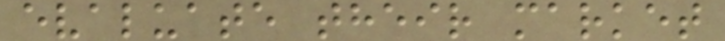evaluate their market
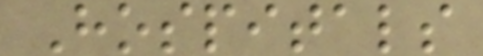Hospitals
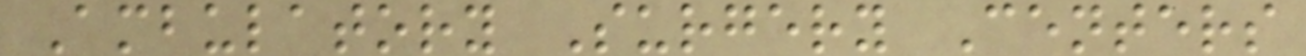Ambulatory Surgery Centers
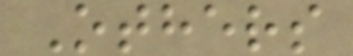Others
